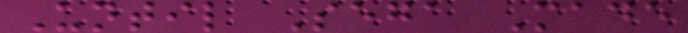Until Sega Made
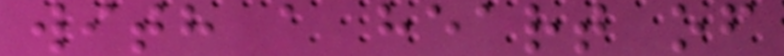with a heart of
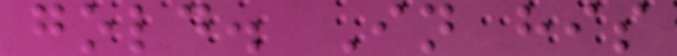gold. In his
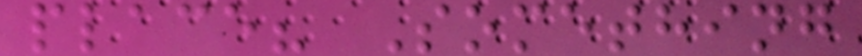place? Something
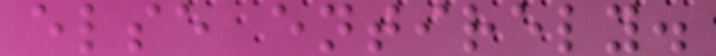else entirely.
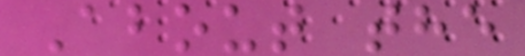About the
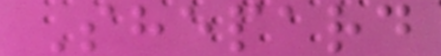Shepard
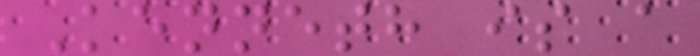Kenneth is a
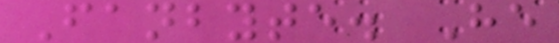Fanbyte. He
